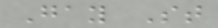Gay St
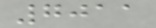7011
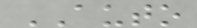AUTO
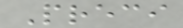Preci
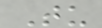Tu
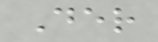Der
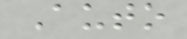Auto
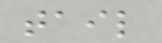tail
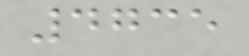4735
